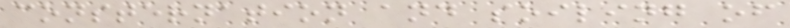consternation and soiling of
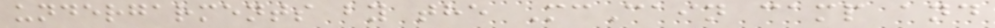undergarments by the McCain camp and
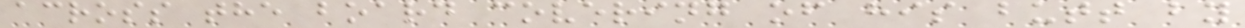across the board covering of his butt by
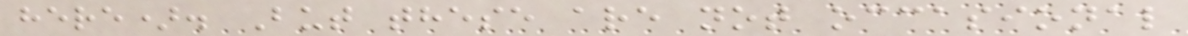here). But these are not occasional
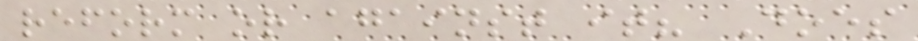reform or against it? Does
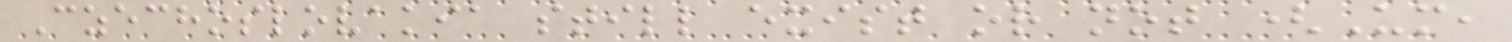Czechoslovakia still exist or not (Um,
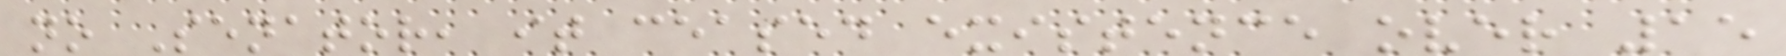no Senator, it ceased existence over 15
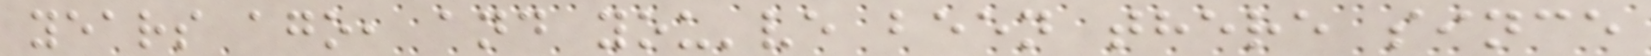years ago, and you've been there since
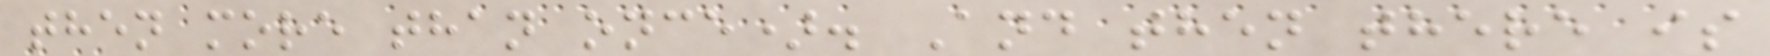then more than once). And then there is
